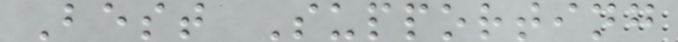Best Supporting
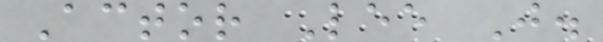Actor Lee J.
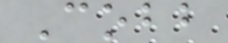Cobb
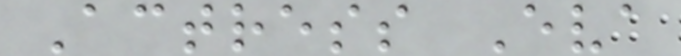Actress Eva
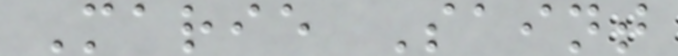Marie Saint
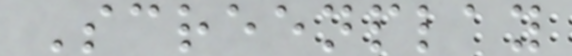Screenplay
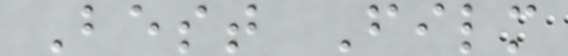Best Film
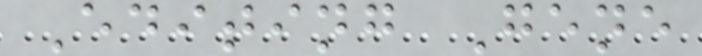Editing Gene
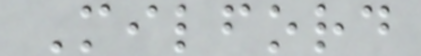Milford
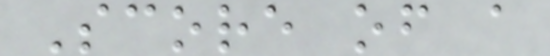Score of a
